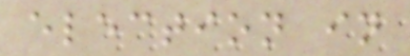election in
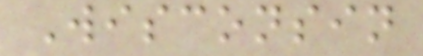Wisconsin
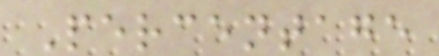Percentage
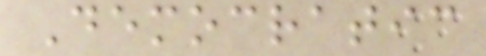Democratic
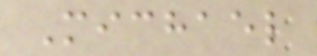Michael
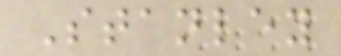Stanley
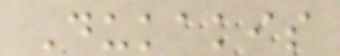Dukakis
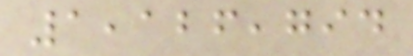1,126,794
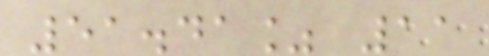51.41% 11
